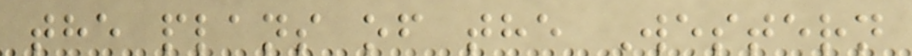the plans of the Western
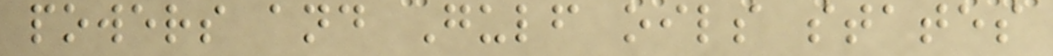powers and Gulf oils states
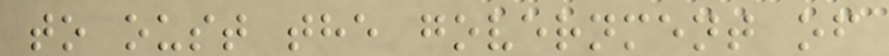to oust the government of
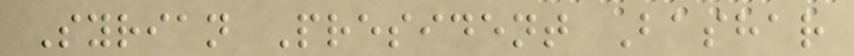Syrian President Bashar
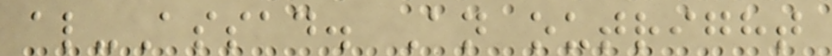al-Assad. An outright
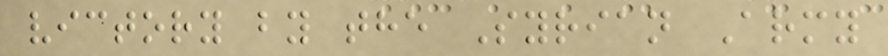victory by the Syrian Army
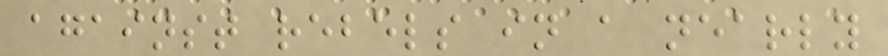against rebels in a nearly
